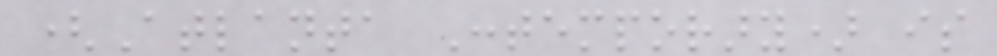(Atlanta Contemporary) is
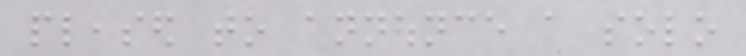pleased to announce a solo
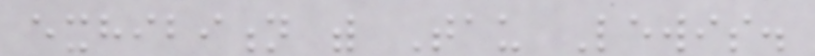exhibition with Tau Lewis.
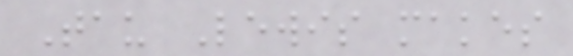Tau Lewis makes
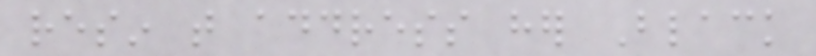resin that address her Black
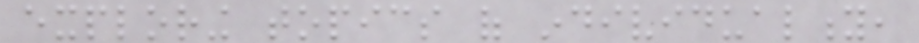exploring topics of individuality,
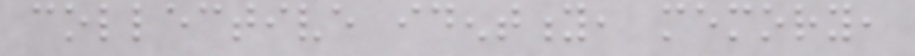collective identity, memory,
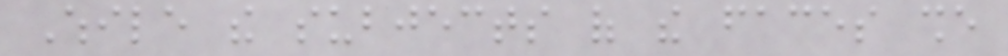While the subjects of the faces she
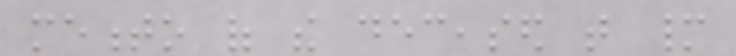memento of the deceased that many
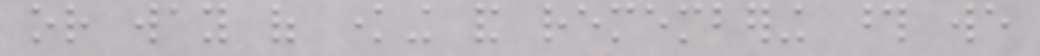or way of knowing and remembering those we
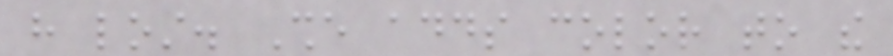have lost. She adds color to the
